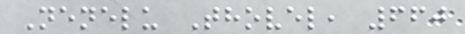Nenelu Thovel, 660
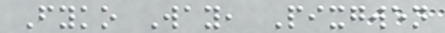Fyko Way, Pixgwen
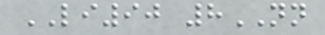LI90 8NN
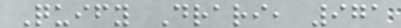Quify Drari, 971
